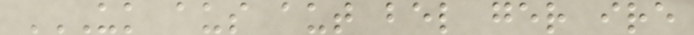UK AUS AUT BEL GER IRE
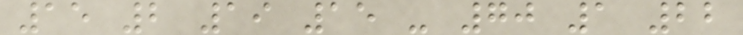15 2 19 15 - 70 1 22
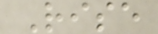Rise
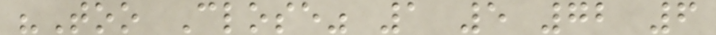"Too Close" 1 5 72 6
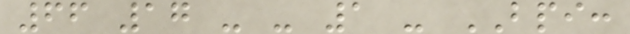66 17 - - 1 - BPI:
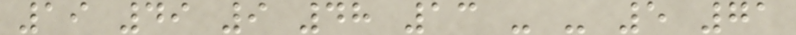19 49 9 48 13 - - 5 71
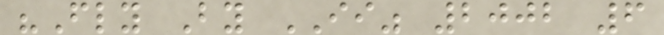"Fly By II" 2002 6
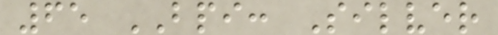65 BPI: Silver
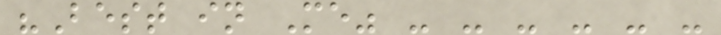"Best in Me" - - - - - -
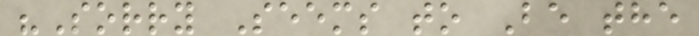"Sorry Seems to Be the
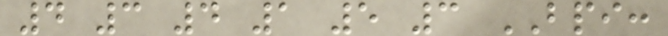4 3 4 1 5 3 BPI:
